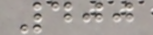400
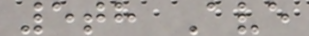5th Ave
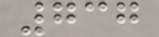737
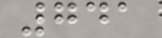741
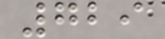729
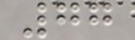77
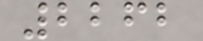2262
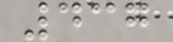437
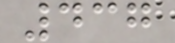437
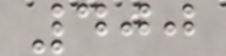400
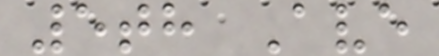5th Ave
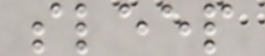sleep
